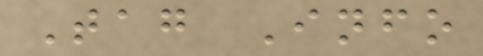Tag Info
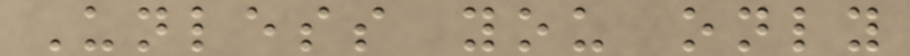Unless you only
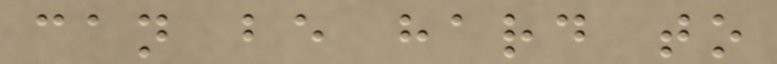can be hard to
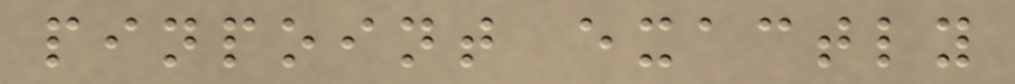pinpoint exactly
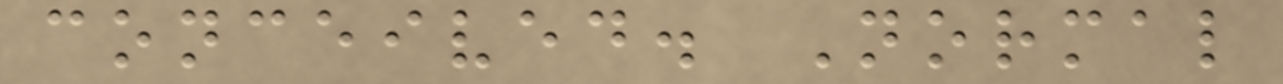conceived. Normal
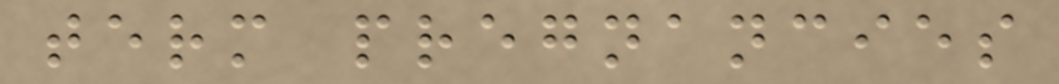term pregnancies
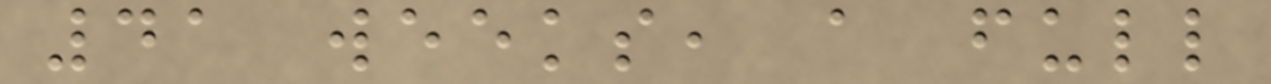41 weeks, a full
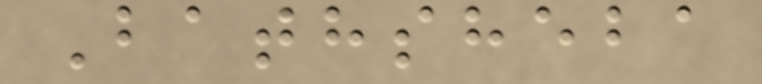Bathsheba
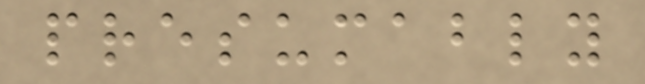presumably
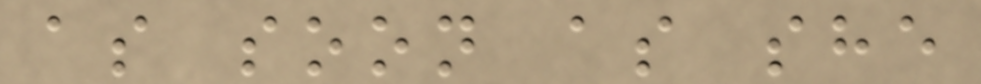as soon as she
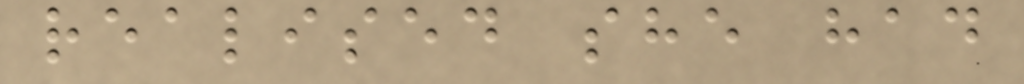realised she had
